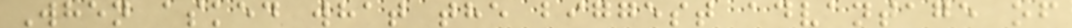When asked what the biggest advantage of
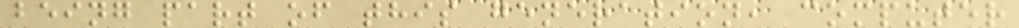being part of this generation, computer
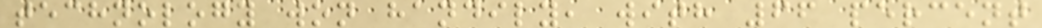technology won handily, with 66 percent
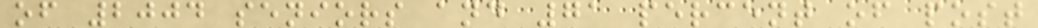of 2004 seniors and 71 percent of post
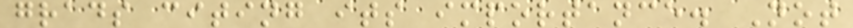grads citing its importance. Not
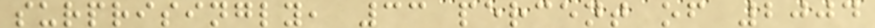surprisingly, 33 percent of 2004
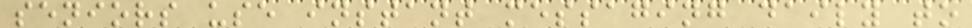seniors use instant messaging daily to
